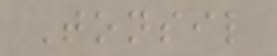Tonsil
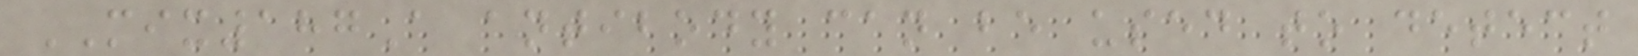MIX187A antibody can be used to detect
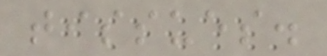tissues.
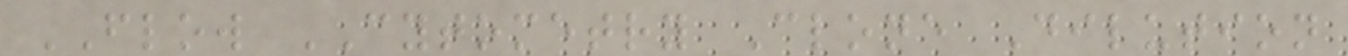FLOW CYTOMETRY Clone Dilution
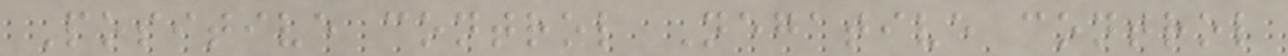Positive control Negative control
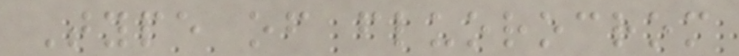Type of fluorocrom
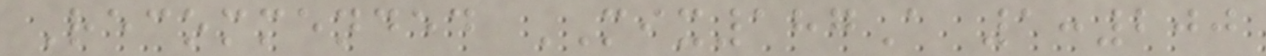Recommended MIX187A 1:200
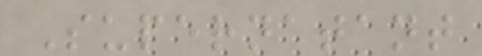Supernatant
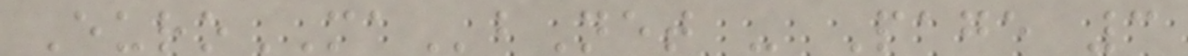EuroMAbNet - Page 3
